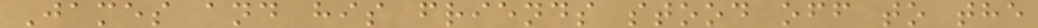James and his friends stood off to the
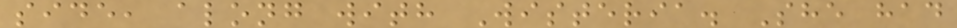side, along with Wisteria. She had
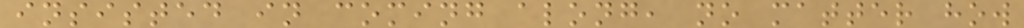insisted in coming along, no matter how
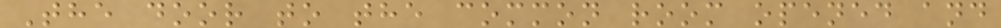The door to the common room opened and
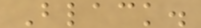Black.
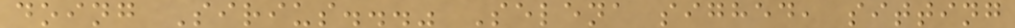doing Sirius..." Selena sighed, sitting
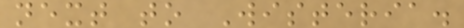next to Wisteria.
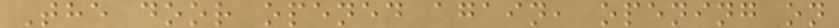The door opened again, opening on
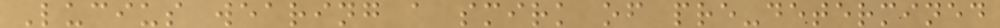Lucius wearing a smirk of pre-determined
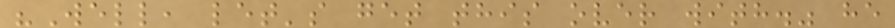"Well, let's get this over with." he
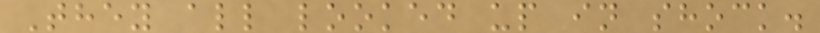They all looked up in shock.
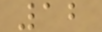12
